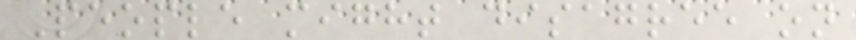People might disagree on
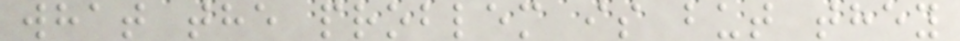what the problem is but they
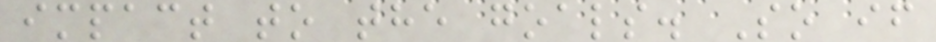impact to the goals. So if
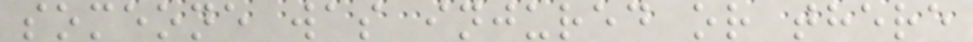someone was injured or there
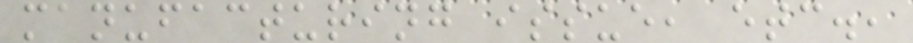manufacturing issue, etc.,
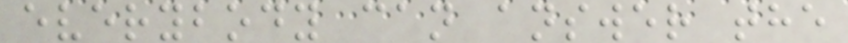everybody can answer the
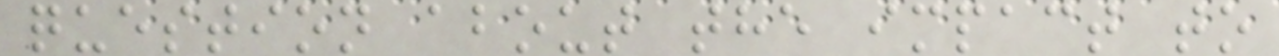question about the impact to
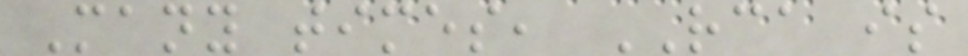Many times, RCA is
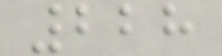228
